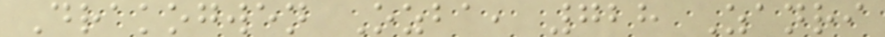Drakogwen Ozba, 728 Zanri
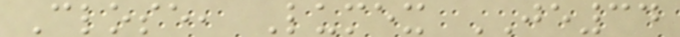Close, Lumex JE34
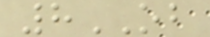8OB
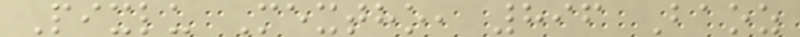Pixlu Mextho, 896 Baoz
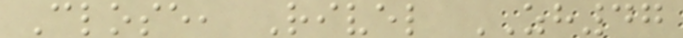Close, Rivel ZH47
